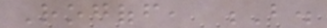Rogoff, B.
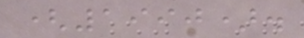(1990).
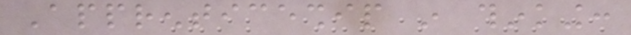Apprenticeship in thinking:
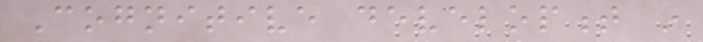Cognitive development in
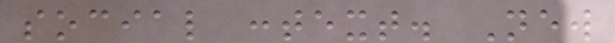social context. New
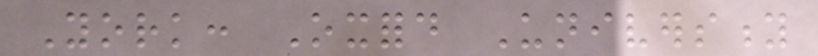York: Oxford University
